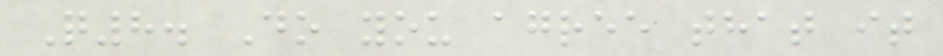Q8. Do you agree that it
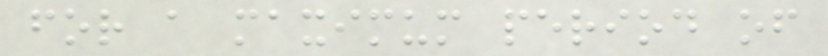for a maximum period of
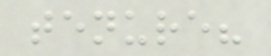tenure?
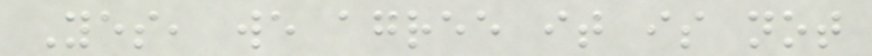Yes, we agree it is not
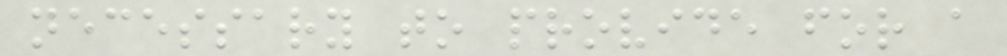necessary to provide for a
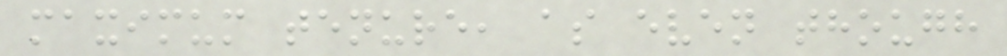maximum tenure, as even though
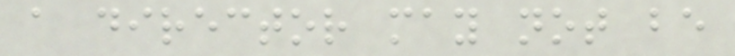a director may not be
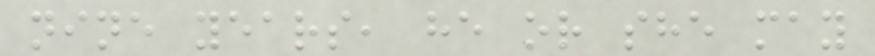nine years, he or she may
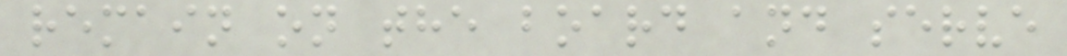remain on the board and serve
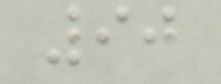90
